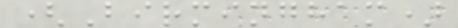(Birmingham)
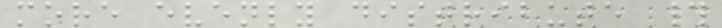more evenly distribute #
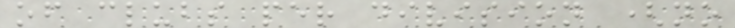of clubs per division (no
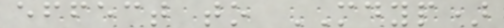effect to MDYP)
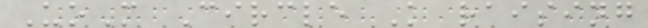UoM Circle K raising
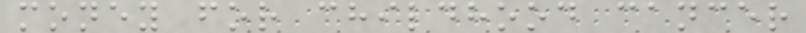money for childhood cancer
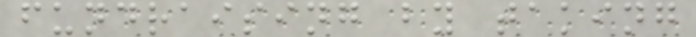fundraising by taking
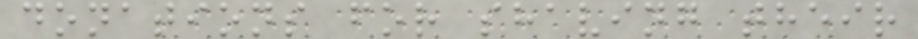donations for shaving their
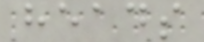heads
